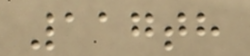117th
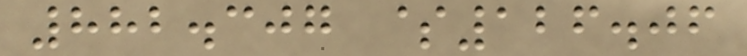882.307 $126.06
